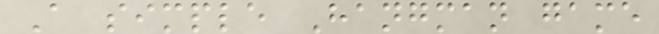A simple Hangman game
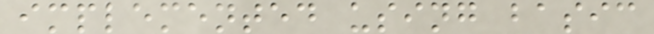implemented using basic
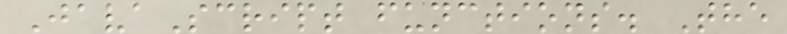JavaScript functions. The
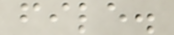file.
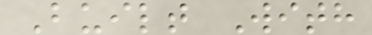Built With
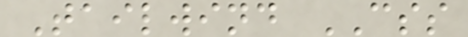Tailwind CSS
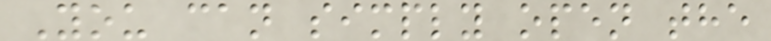You can simply open the
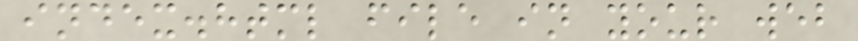index.html file in your web
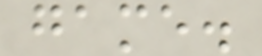game.
